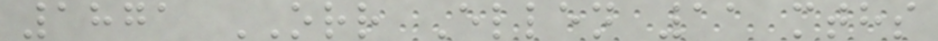1871 ORR Ellen 11 mths
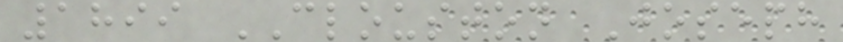1899 CLOUSTON Joseph
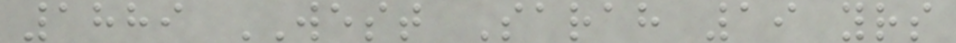1889 WEST Sarah 19 yrs
